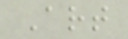Art
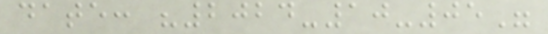date: "2024-10-05"
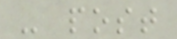- post
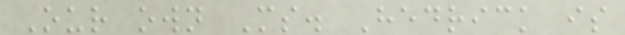Our own Ms. Hedrick is
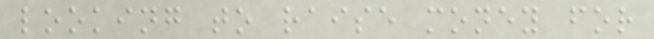looking to raise money for
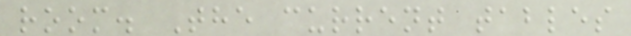room. The current tables
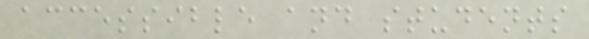accessible and students
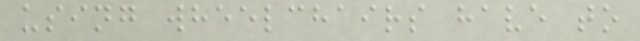using wheelchairs have to
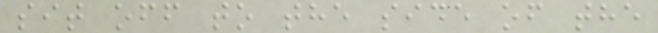sit off to the side of the
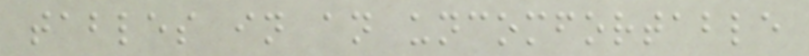tables in an uncomfortable
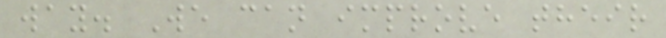way. We can improve their
